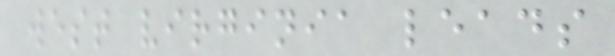west virginia leads
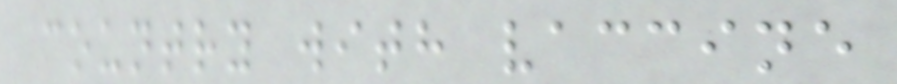country with vaccine
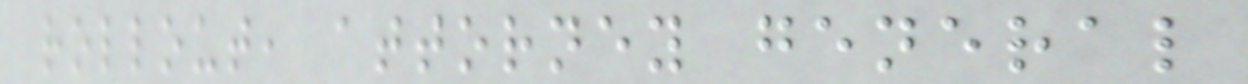rollout, attorney general
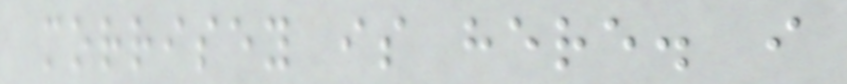morrisey is here. i
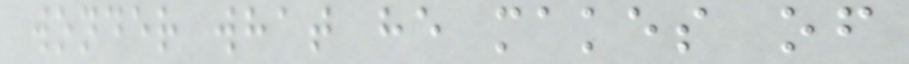wonder what he makes of
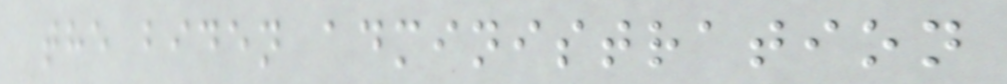the biden administration
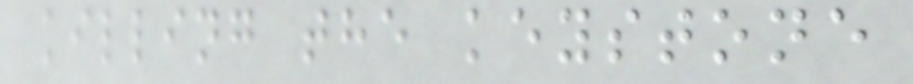killing the keystone
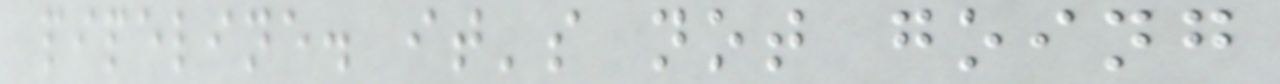pipeline. it's not going
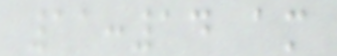11:14 am
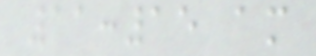11:15 am
